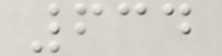634
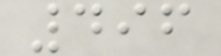496
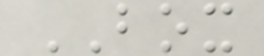BOX
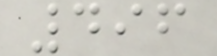496
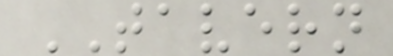TAVERN
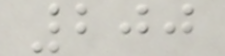200
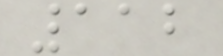112
